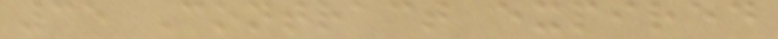35 Contract expired
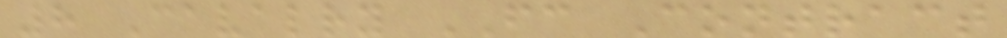8 Cavalry FC Contract
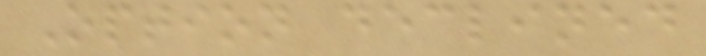Option declined
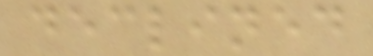declined
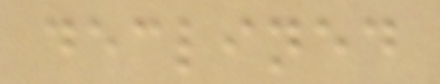declined
